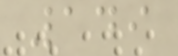149
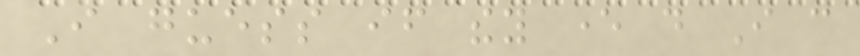I guess if they ever do I can
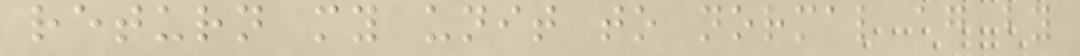return my unit to normal again by
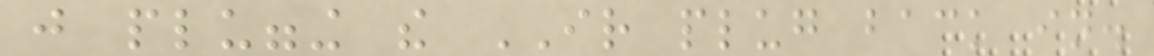just plugging the IR plug back in.
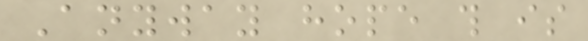Anyway hope this is
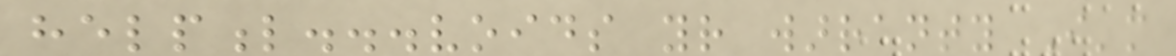helpful...voids your warranty I'm
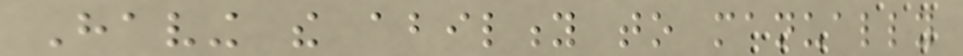Having the ability to manually
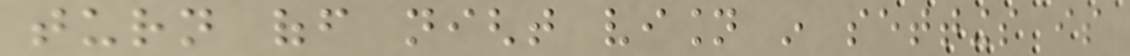turn off night vision in settings is
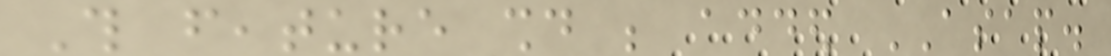This feature should be added ASAP.
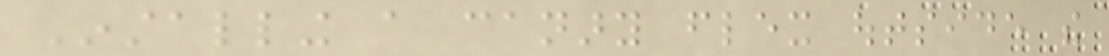Installing a canary flex outside the
